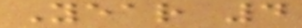Year 4
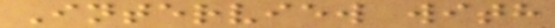Interview with
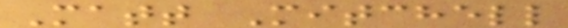Matt Mitchell
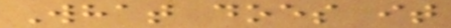What does it
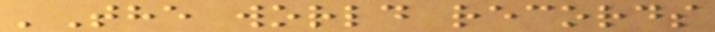'The world records
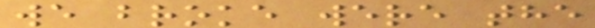we broke were the
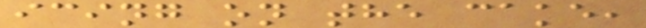icing on the cake,
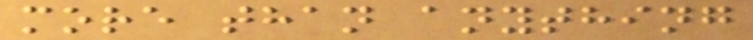more than anything
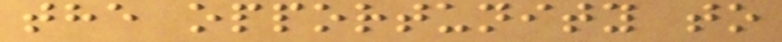the opportunity to
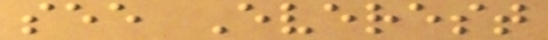see Everest
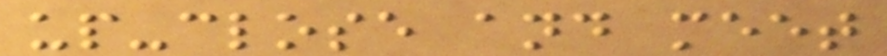up-close and meet
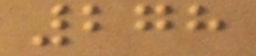278
